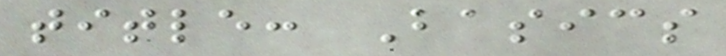title: Basics
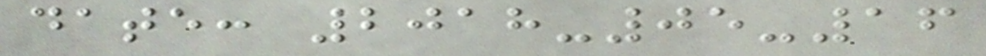date: 2018-05-16
